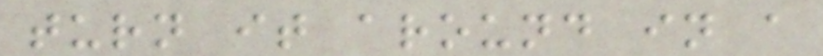turn it around in a
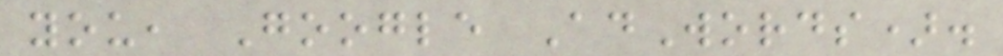you, Google AdWords).
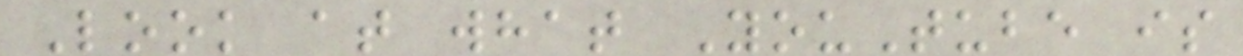Look at what YouTube is
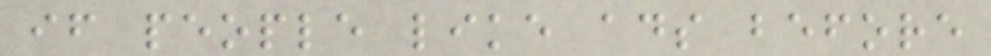if people like ads before
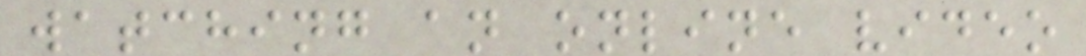watching an online video
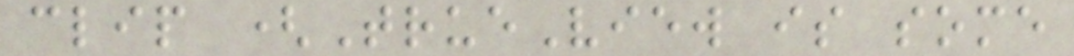clip (TrueView is some
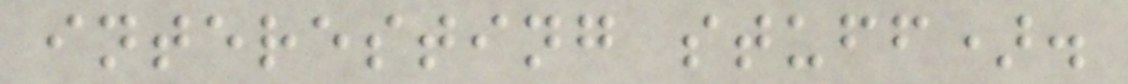interesting stuff).
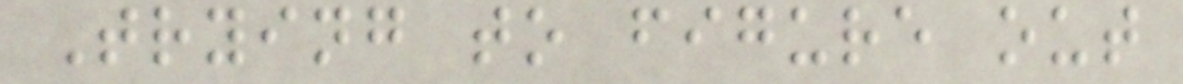Trying to figure out
